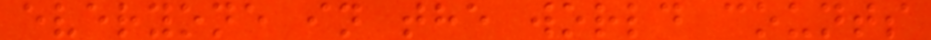everyone in the world counts
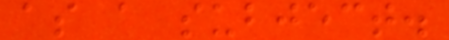as a subject.
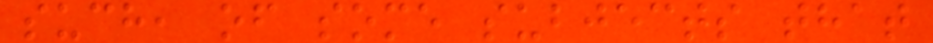such, of some subjects that
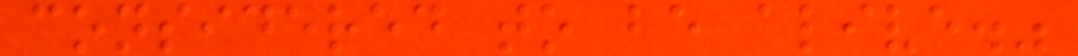considered to be alive."
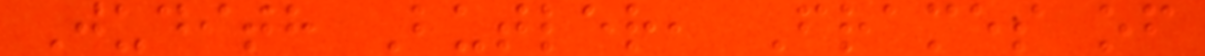Judith Butler, Frames of
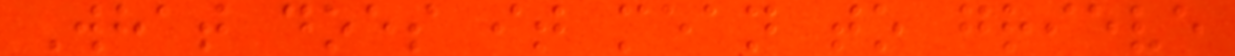What does it mean to grieve
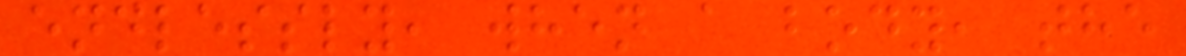endlessly, when a body, the
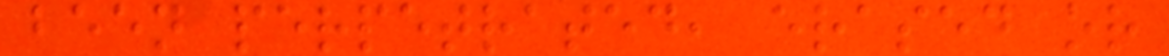been perpetrated, erased or
